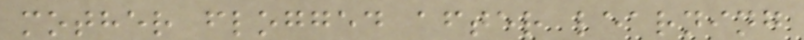mother flogged after learning
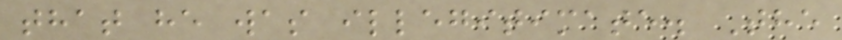that he was illegitimate. The
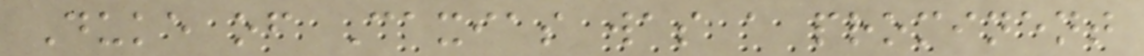Duke of Caxias was a prominent
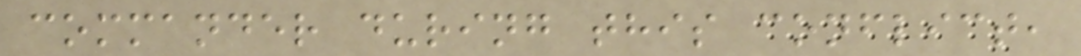commander during this conflict,
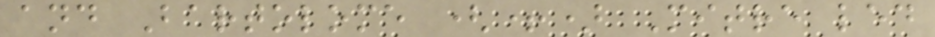and Bartolome (+) Mitre led
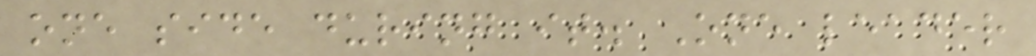one side during it. One leader
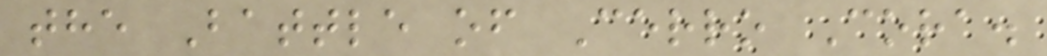the Battle of Cerro Cora.
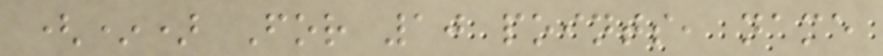(*) For 10 points, name
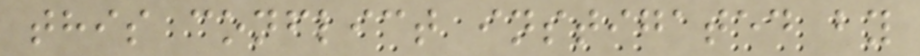this conflict instigated by
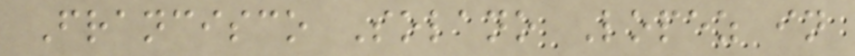Francisco Solano Lopez in
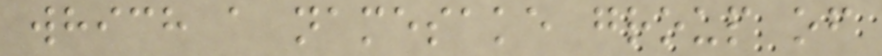which a namesake group of
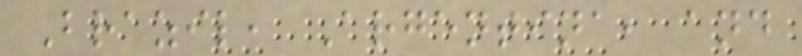Brazil, Argentina, and
